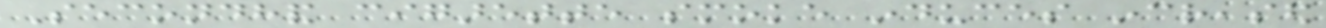Secondhand cigarette smoke induces increased
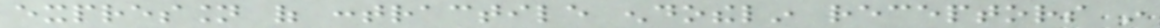expression of contractile endothelin receptors in
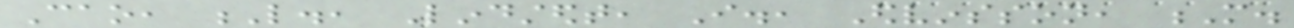Cao, L., Lindstedt, I., Edvinsson, M.
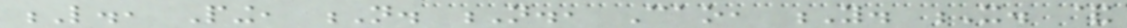L., Ping, N. N., Cao, Y. X. &
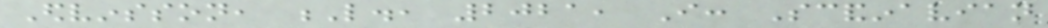Edvinsson, L., 2021, I: Scandinavian
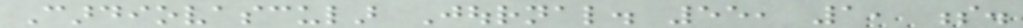Cardiovascular Journal. 55, 1, s.
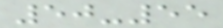50-55
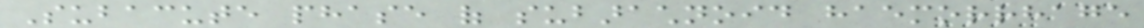Subacute phase of subarachnoid haemorrhage
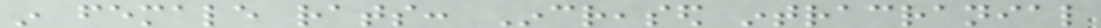in female rats: Increased intracranial
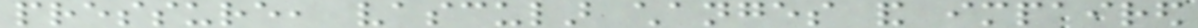pressure, vascular changes and impaired
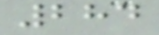284
